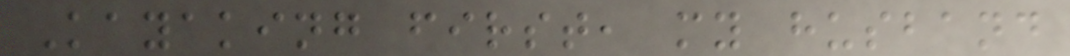Kayaking first, my husband
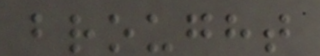brought
